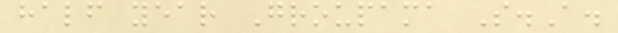half year Groupama S.A.
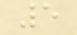5
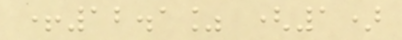+12.1% (1)
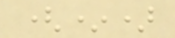(*)
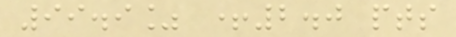99.9% +2.0 pts
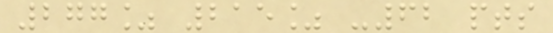277% 215% -62 pts
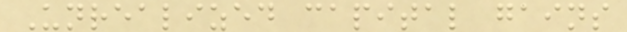Unrealized capital gains
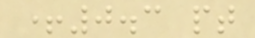+0.3 pt
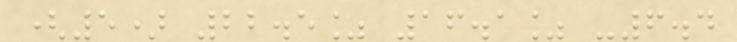(5) 22.5% 16.1% -6.4
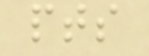pts
